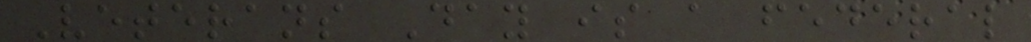Veterans Day is a federal
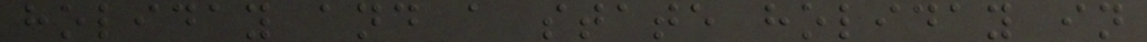holiday and a state holiday in
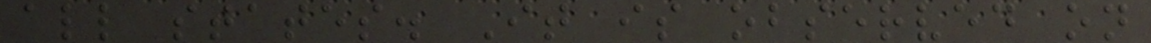all states. It is observed on
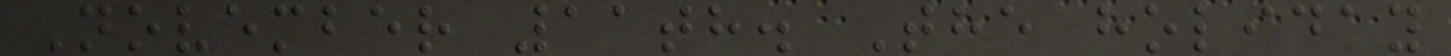November 11th. The holiday
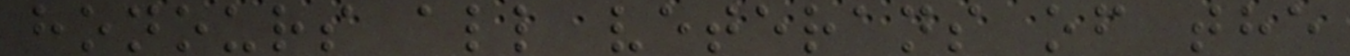honours all veterans of the
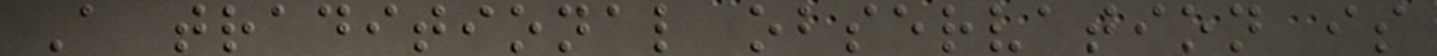A traditional observation is
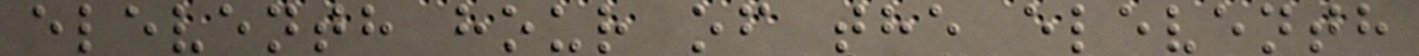eleventh hour of the eleventh
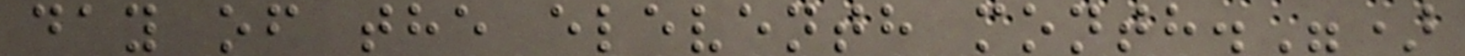day of the eleventh month.")
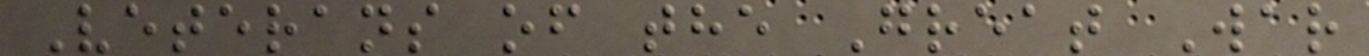Veterans of the Great War
